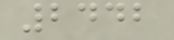2442
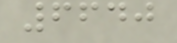6640
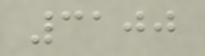3100
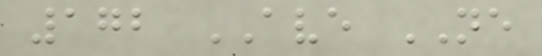172 AVE NE
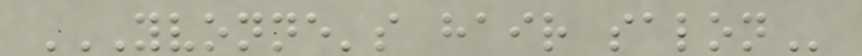YVONNE'S HAIR SALON
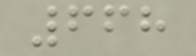668
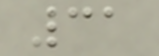31
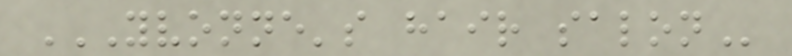YVONNE'S HAIR SALON
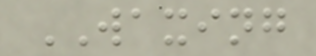WAXING
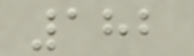182
